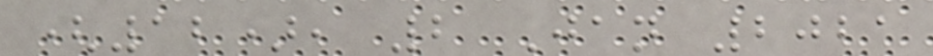(12), 2 Jan 2021
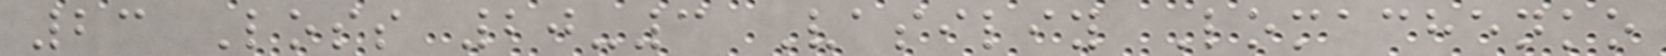23 Loss 20-3 Vasiliy Lomachenko
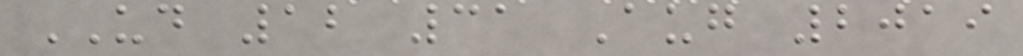UD 12 31 Aug 2019
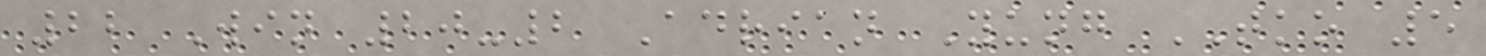22 Win 20-2 Adrian Yung TKO 5
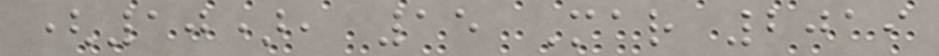(10), 15 Mar 2019
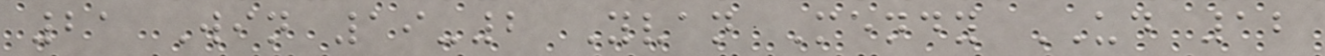21 Win 19-2 Yvan Mendy UD 12
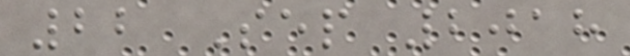22 Sep 2018
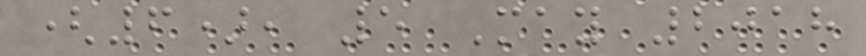(6), 5 May 2018
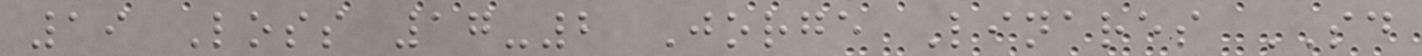19 Loss 17-2 Jorge Linares SD
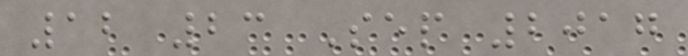12 23 Sep 2017
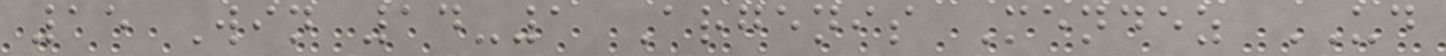15 Win 14-1 Argenis Mendez UD
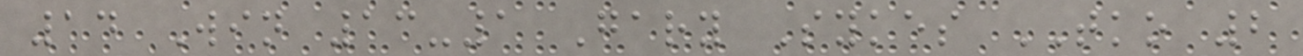14 Win 13-1 Gary Sykes TKO 2
